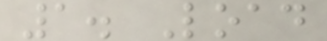1. Load
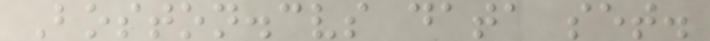Boston.cvs data set.
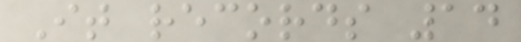It records 14
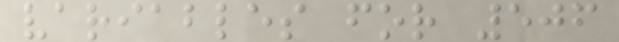variables for 506
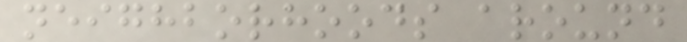neighborhoods around
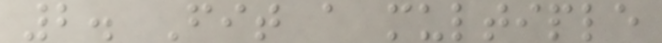2. Fit a multiple
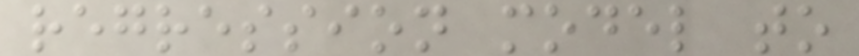regression model to
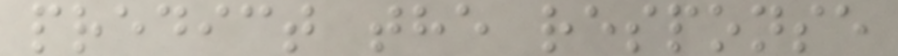predict the response
